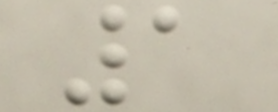1
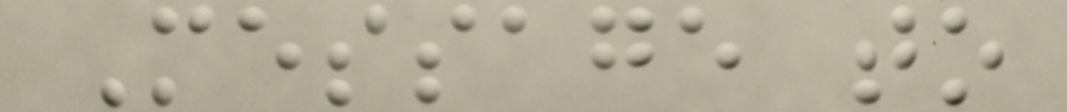Message to
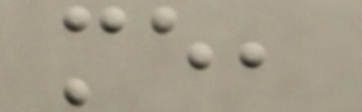me,
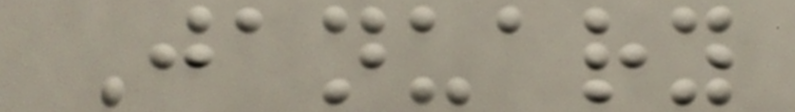January
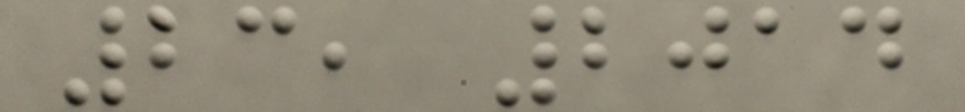23, 2014
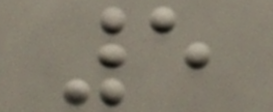5
